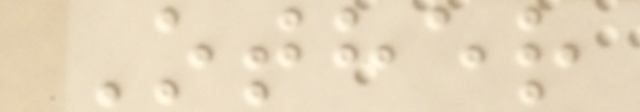Other
